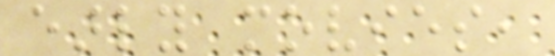early movies,
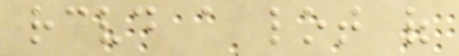received a lot of
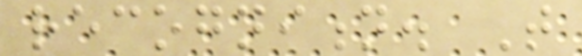recognition. That
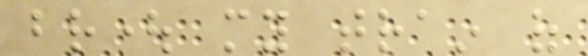brought my train of
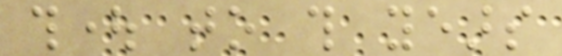thought to this years
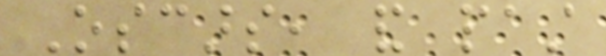Oscars, and past
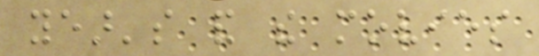year's and the movies
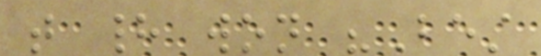that had won "Best
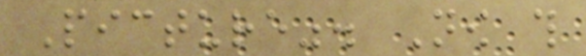Picture". Now this
